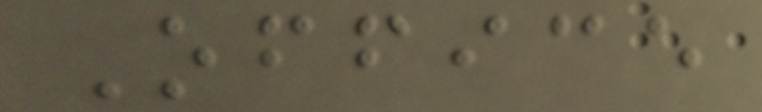Office
